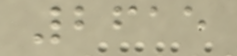2615
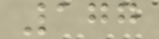177
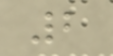2
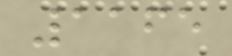1165
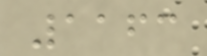1163
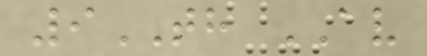9TH AV
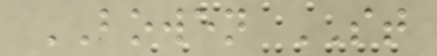BOWEN ST
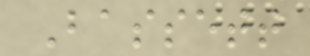Bassett
